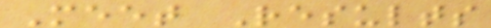Meet Results
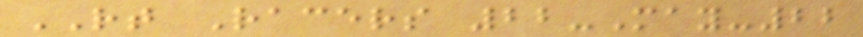RT Racers 22-May-22
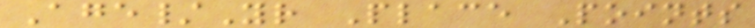Age/Yr Place Points
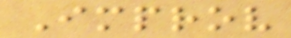Improv
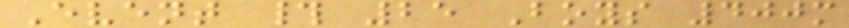Event # 25 Boys 400m
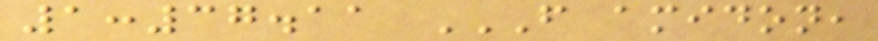1:37.11 F AMIDON,
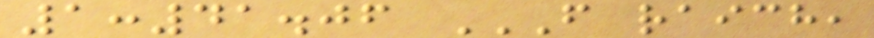1:41.06 F RAICH,
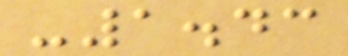-1.43
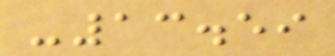-13.59
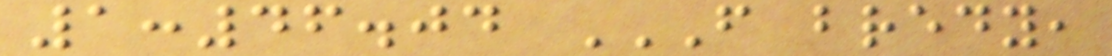1:46.04 F BREDY,
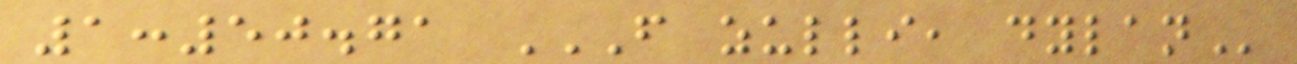1:50.71 F ZULLI, DYLAN
